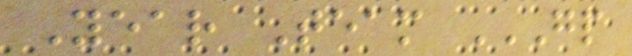Year Team GP
